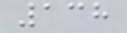138
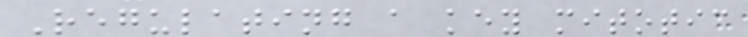Regulating a key mitotic
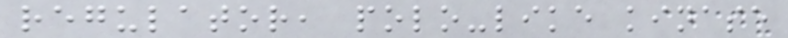regulator, polo-like kinase
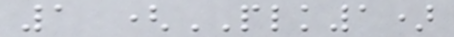1 (PLK1)
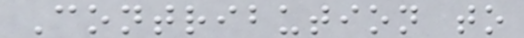Contribution to
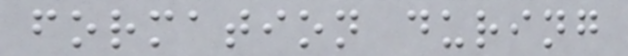formation during
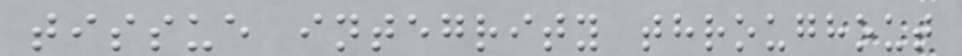tissue integrity throughout
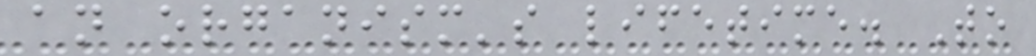an organism's lifetime. To
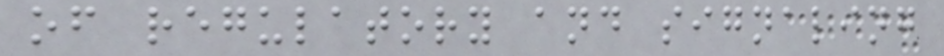of regulatory and signaling
